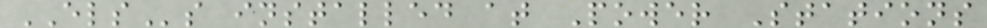ELSs installed at Power Stations
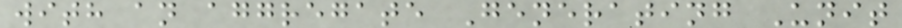with an aggregate Generating Unit
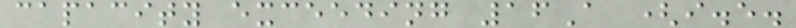capacity exceeding 16A (i.e.
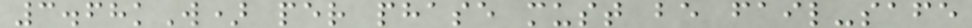3.68kW) per phase must be fail-safe
